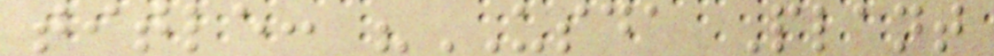title: "USDA Plant
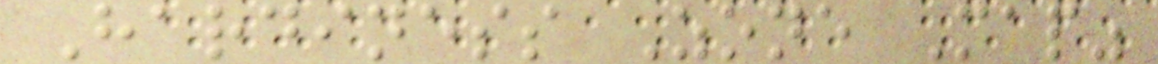Hardiness Zone Map"
